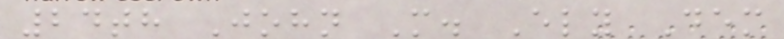24th John M. Ely Dem
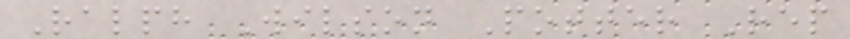Ralph Wilson Potter Rep
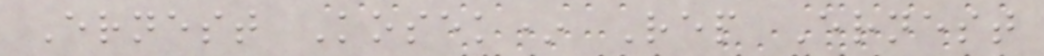Ernest Kosek* Rep Ernest
